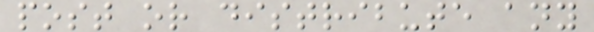post or distribute any
